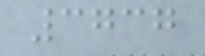3737
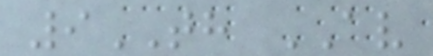9TH AV
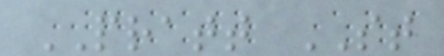PRATT ST
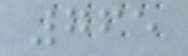765
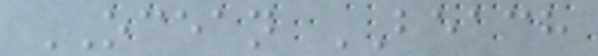OCEAN BEACH
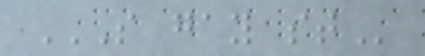S GAY ST
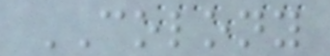COLONY
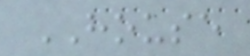HOUSE
